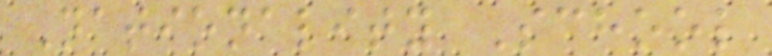Nationality School
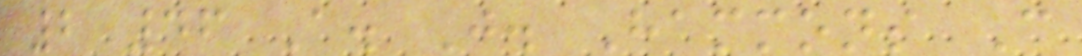2 46 A. J. Hammons C
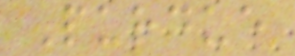Purdue
